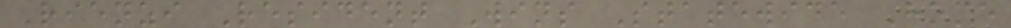Rienzi Resident Wins Statewide Home
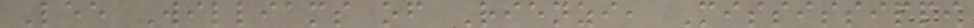Lee Williams of Rienzi, Mississippi
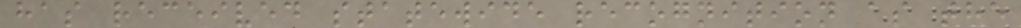has received statewide recognition as the
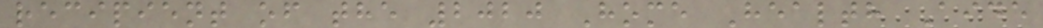recipient of the 2020 Home Health Aide
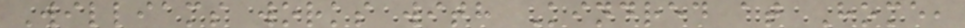Williams works with Kindred at Home,
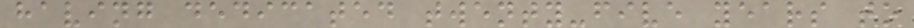having dedicated twenty-five years to
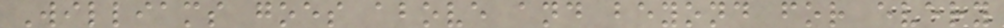Williams goes above and beyond for every
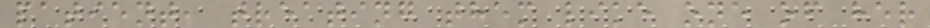patient, treating them like one of her
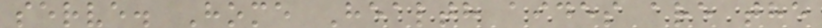serve. Home Health aides are the
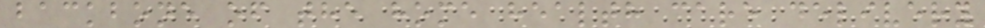backbone of the home health care delivery
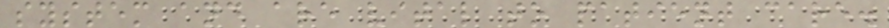system and are vital to patient care.
